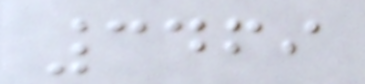3469
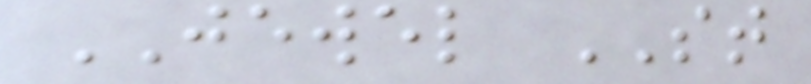JEWEL ST
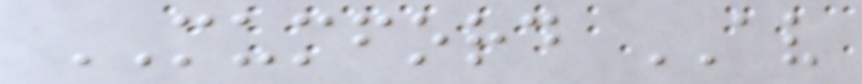MUMFORD AV
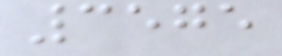3575
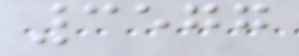3577
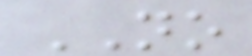NO
